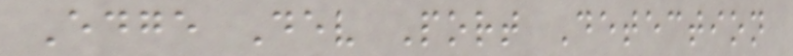Edge Dev Port Detection
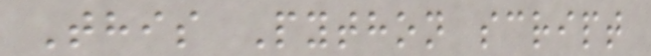This Python script
